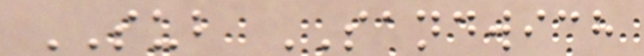SUB SANDWICH
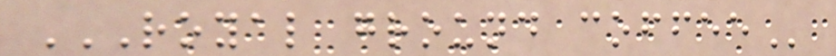ROYAL GROUND COFFEE
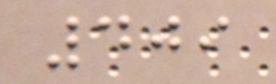409
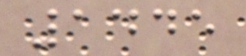1445
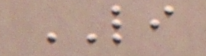LI
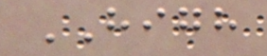HIGH
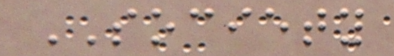SOCIETY
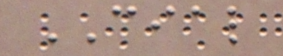CIAL
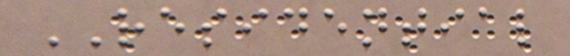RESIDENTIAL
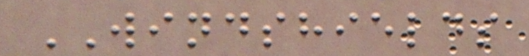WINDSHIELDS
